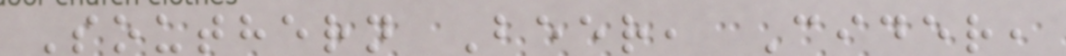Southern Beer, Cider,
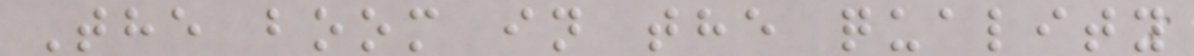The boom in the quality
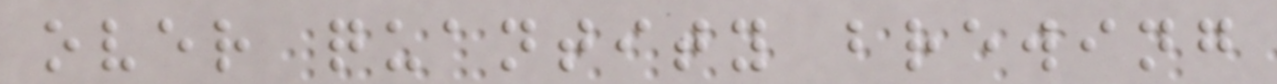over quantity brewing
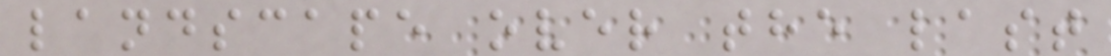landscape over the last
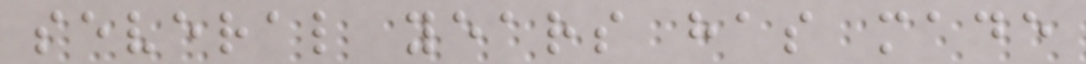several years has made
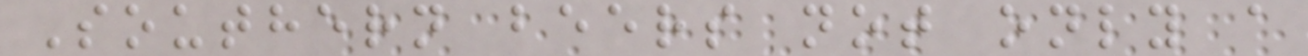Southern beers not only a
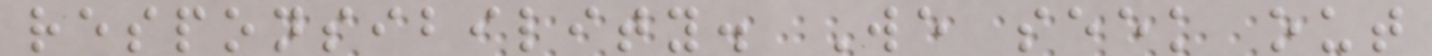responsibility. We seek out
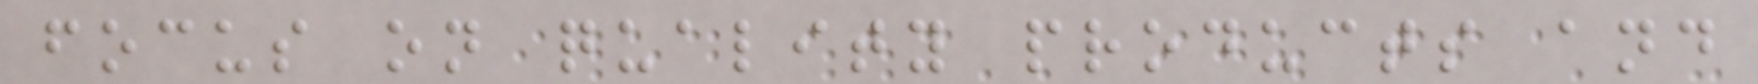focus on quality products and
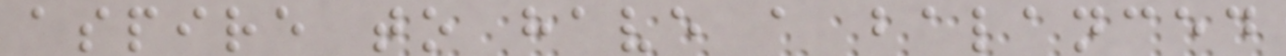aspire to have a balanced
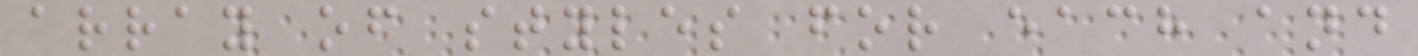array of styles for each and
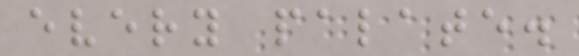every palate.
